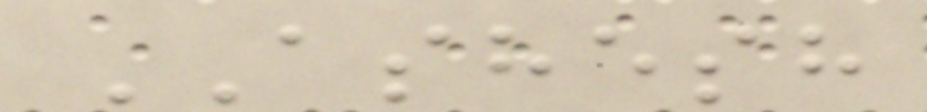ASHESH
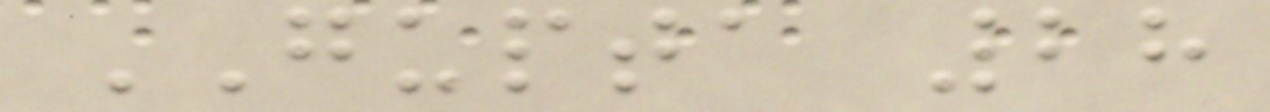GUPTA 28
